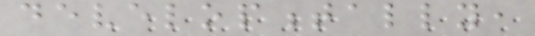developmentally,
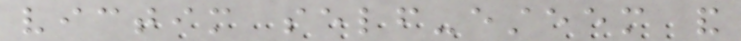victim self-esteem and
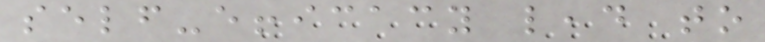self-efficacy lead to
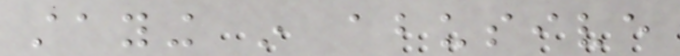staying in abusive
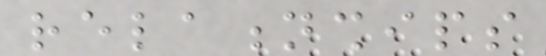relationships
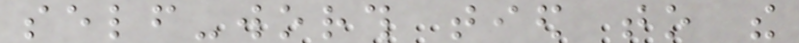self-worth tied to the
